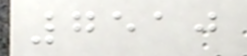7510
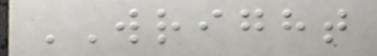WRIGHT
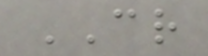CR
